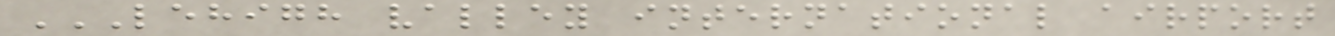LEHIGH VALLEY INTERNATIONAL AIRPORT
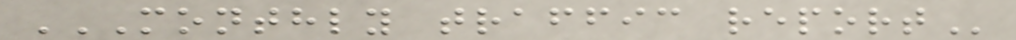MONTHLY TRAFFIC REPORT
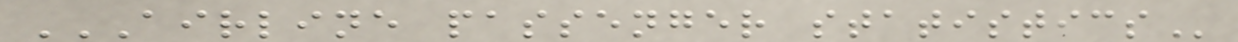AIRLINE PASSENGER STATISTICS
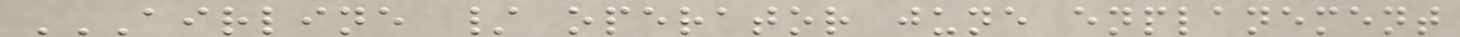AIRLINE / OPERATOR JUNE ENPLANEMENT
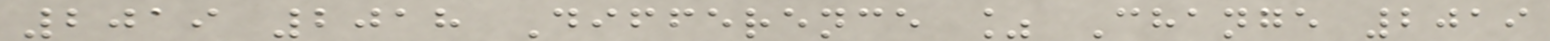2019 2018 Difference % Change 2019
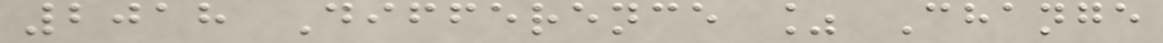2018 Difference % Change
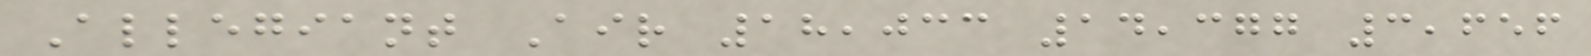Allegiant Air 18,033 14,377 3,656
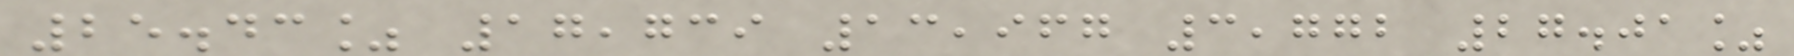25.43% 17,739 13,967 3,772 27.01%
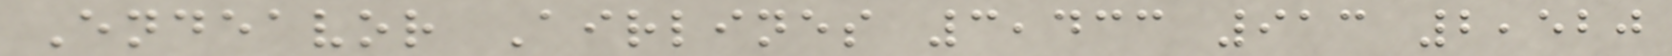Endeavor Airlines 3,433 913 2,520
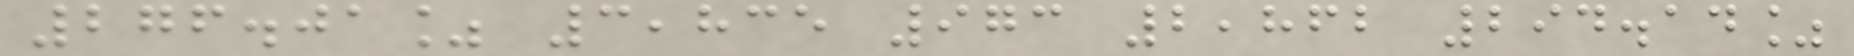276.01% 3,835 973 2,862 294.14%
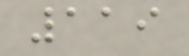119
